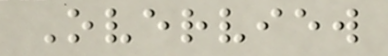Overview
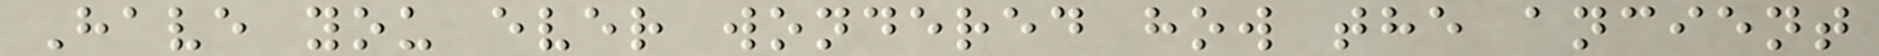Have you ever wondered how the ancient
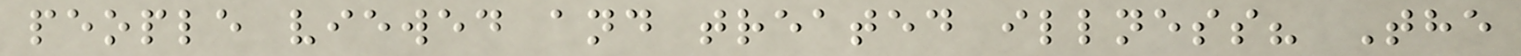people viewed and treated illness? The
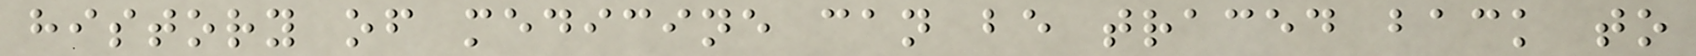history of medicine can be traced back to
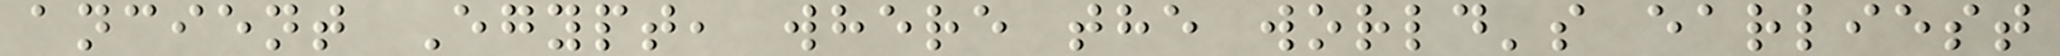ancient Egypt, where the world's earliest
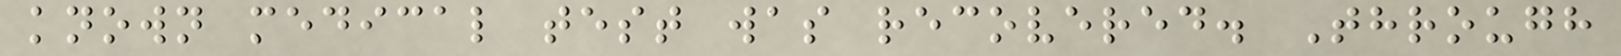known medical test was recovered. Through
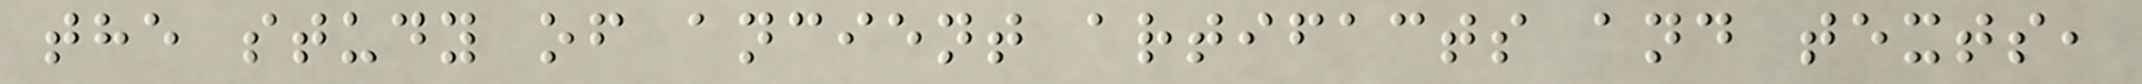the study of ancient artifacts and texts,
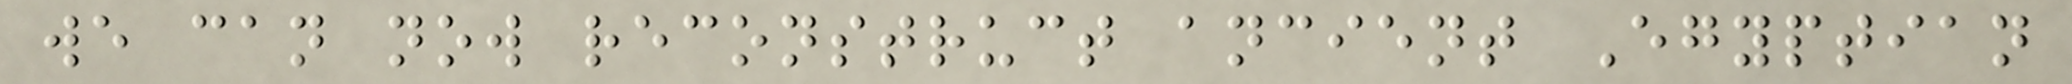we can now reconstruct ancient Egyptian
